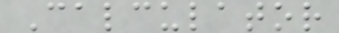Calculator
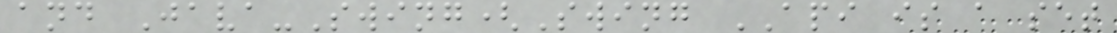and Java-Swing(Swing API is a set
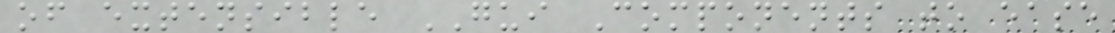of extensible GUI Components to ease
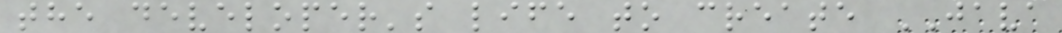the developer's life to create JAVA
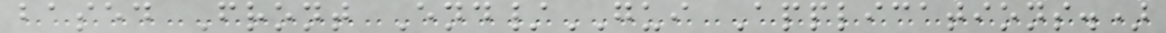based Front End/GUI Applications.)
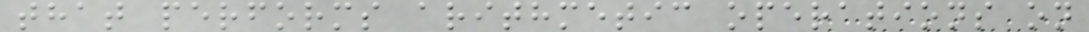that performs arithmetic operations on
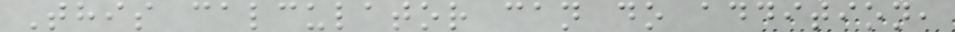This calculator can do addition,
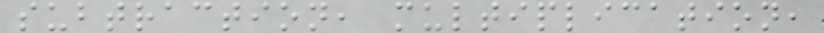subtraction, multiplication,
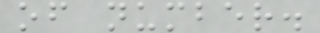of number.
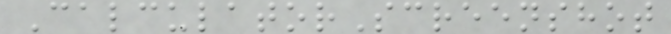CalculatorScreenshot
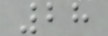28
